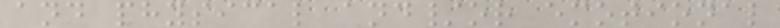and physical and/or emotional
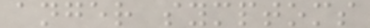anger symptoms
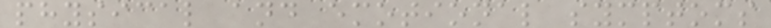physical and emotional symptoms
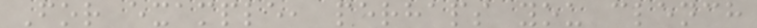For example, perhaps you clench
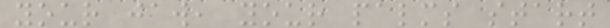your jaw, your palms start
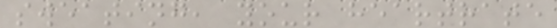sweating, your heartrate
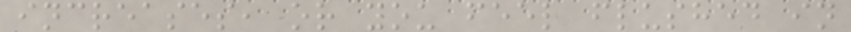increases, or you feel flushed in
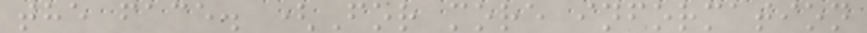the face. (For more information
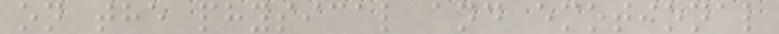on the physical and emotional
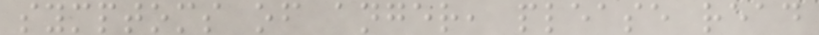symptoms of anger, please read
